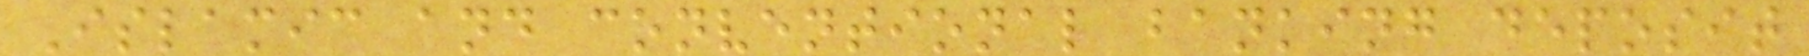Islamic and conventional banking deposit
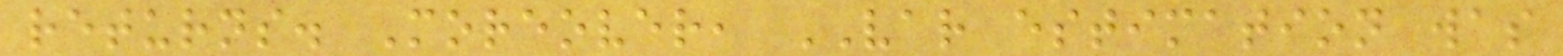returns. Moreover, VAR estimation was
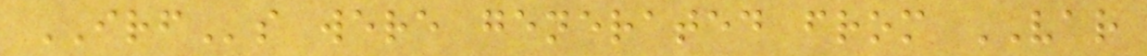IRFs were generated from VAR
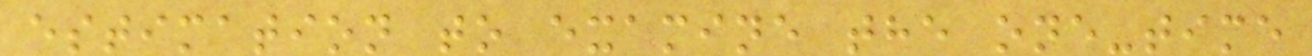estimation to examine the one-time
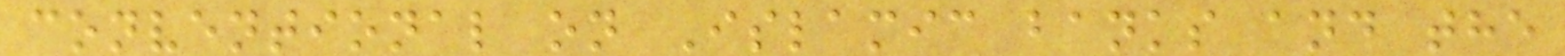conventional on Islamic banks and the
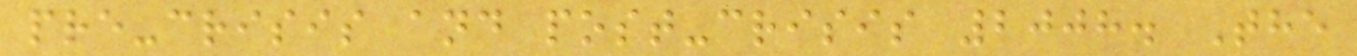pre-crisis and post-crisis 2008. The
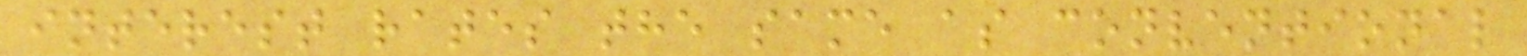interest rates the same as conventional
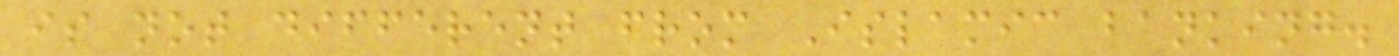is not different from Islamic banking.
